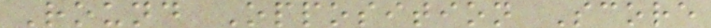Round Opposition Score
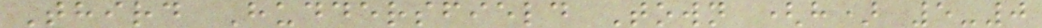Third Huddersfield Town (h) 5-0
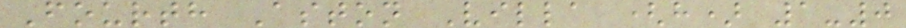Fourth Aston Villa (h) 1-0
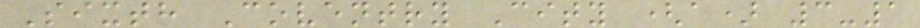Sixth Coventry City (a) 3-1
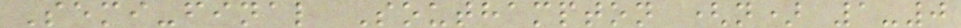Semi-final Southampton (n) 1-0
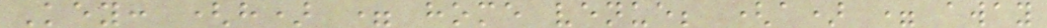Key: (h) = home venue; (a) = away
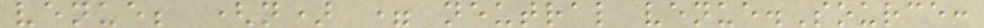venue; (n) = neutral venue.Source:
